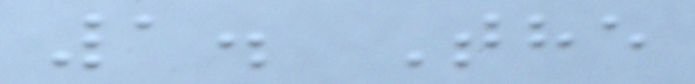1. The
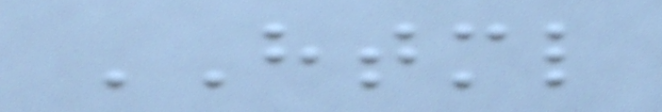HTML
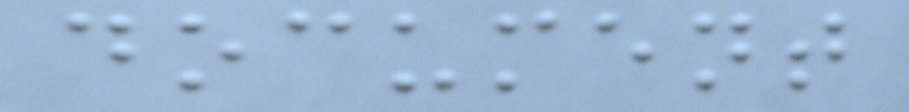document
